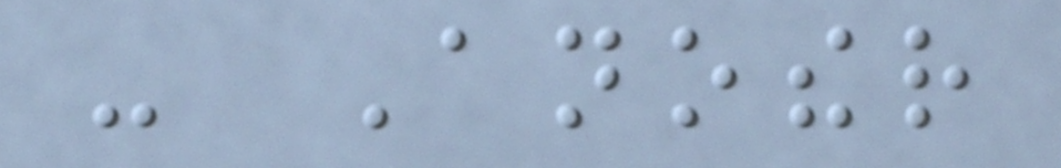- Another
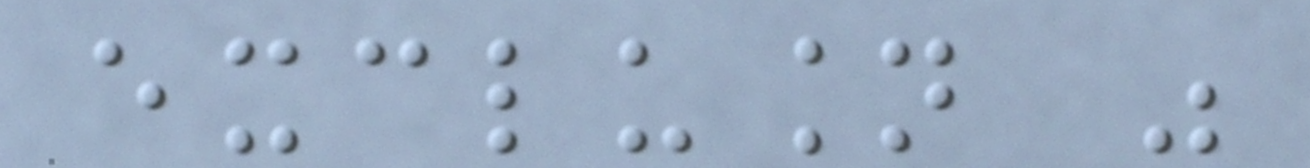exclusion was
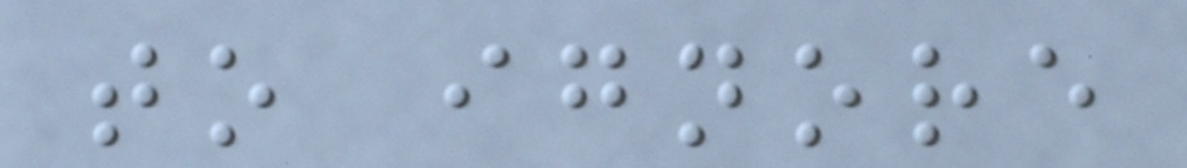to ignore
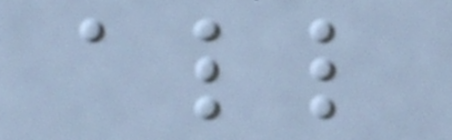all
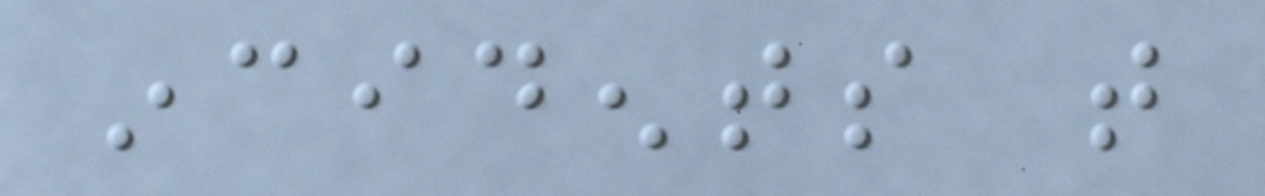incidents that
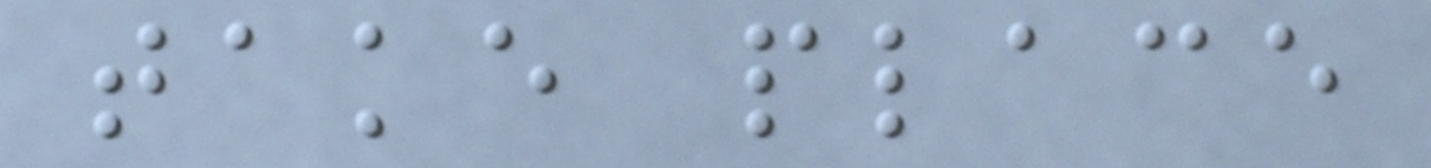take place
